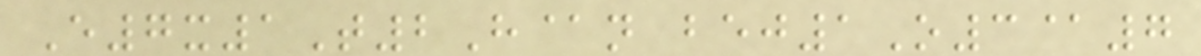E7x1T2H@n bej1O3@7
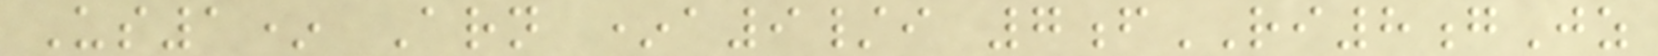Us1* Arn *a9/i 7fRI8gJz
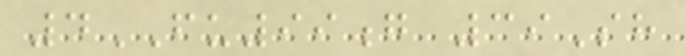4FU99g 39Sh
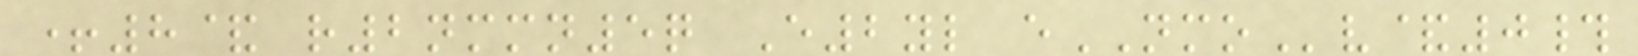+8& r2nmmn5q E2yl eNMOv&0#
